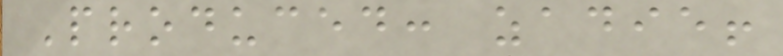Produced: zadie!
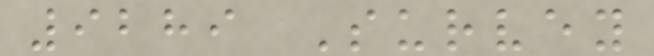9289 Survey
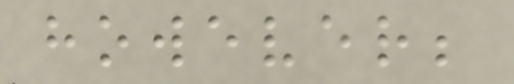however;
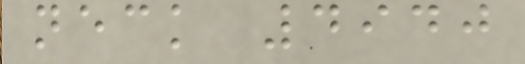neck 4940
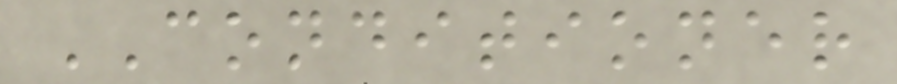CONDITIONER
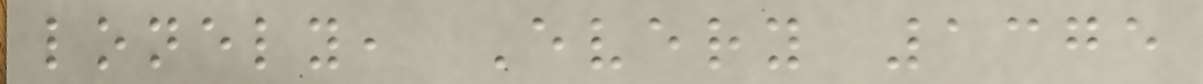lonely, Every 1375
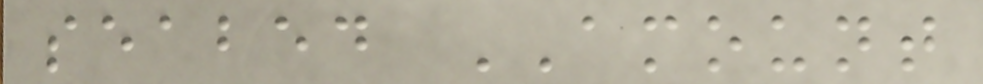seabed AMOUNT
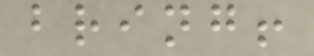bring!
